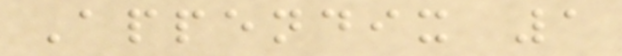Appendix 1
